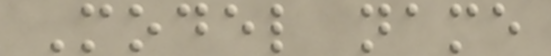Model name
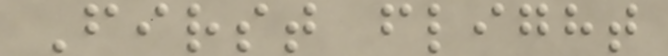First flight
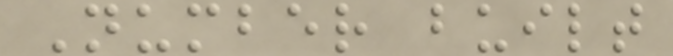Number built
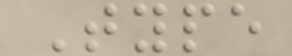Type
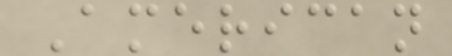American
